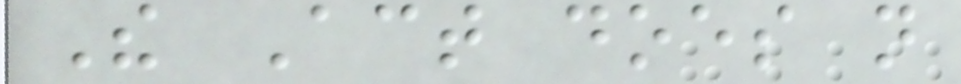The Act does not
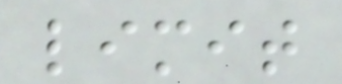limit
